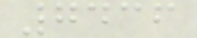7436
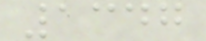1347
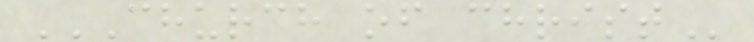CHURCH OF CHRIST
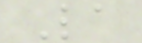La
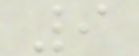9
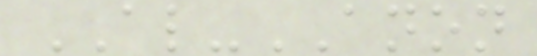AL-ANON
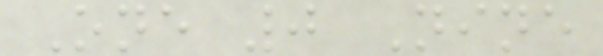One 0 Nine
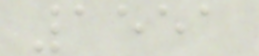1551
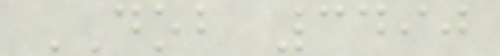DOB 3490
